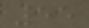55
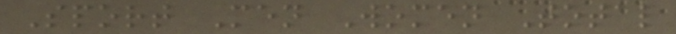Sport Men Women Total
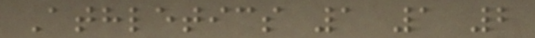Athletics 1 1 2
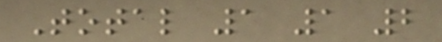Total 1 1 2
